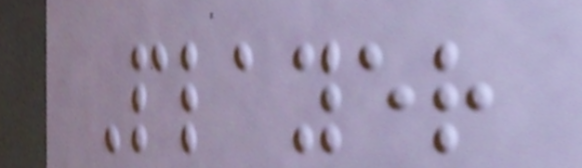Player
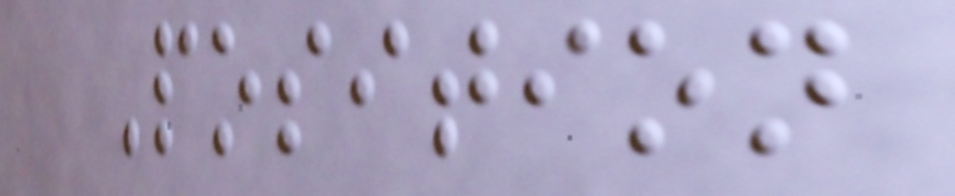Position
